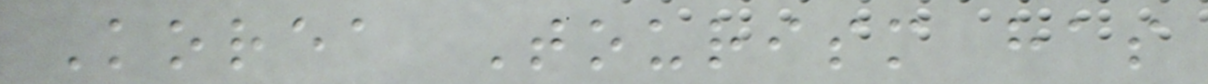Korea Tourism has
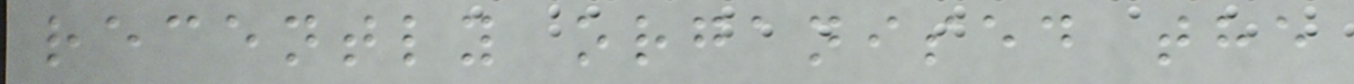recently organised the
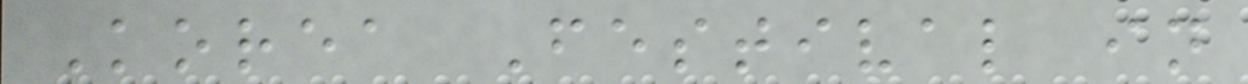Korea Festival in
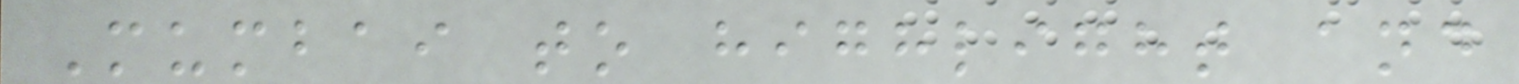Mumbai to highlight and
